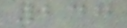247
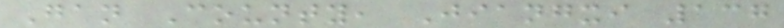Gan County, Jiangxi 137
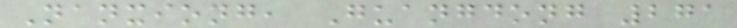Nanxiong, Guangdong 271
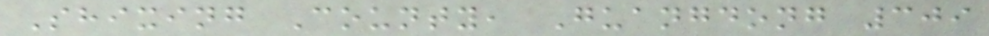Shixing County, Guangdong 309
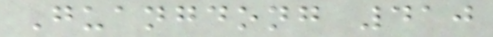Guangdong 410
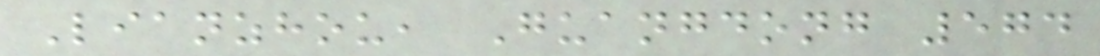Lianzhou, Guangdong 574
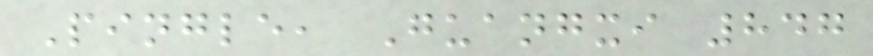Pingle, Guangxi 847
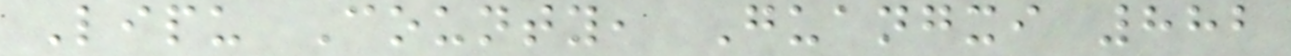Lipu County, Guangxi 882
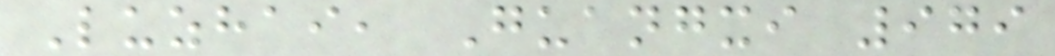Luzhai, Guangxi 979
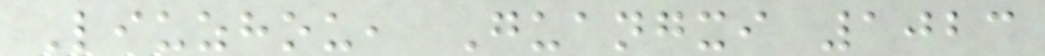Liuzhou, Guangxi 1023
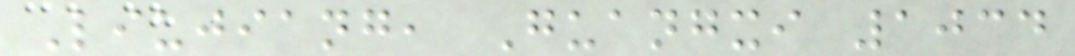Liujiang, Guangxi 1034
